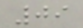09
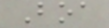Boa
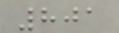801
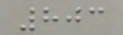803
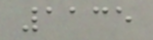1135
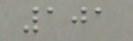101
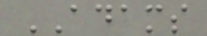ADAMS
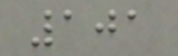101
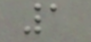1
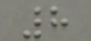8
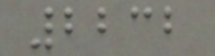2232
